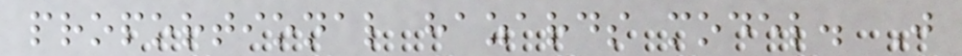proportional hazards model. J
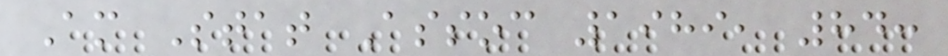Am Stat Assoc 1989, 84:
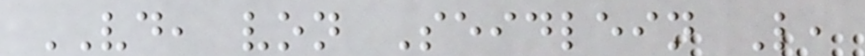VD, von Seidlein L,
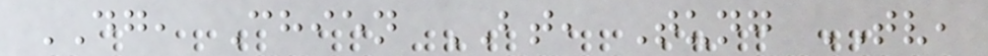DG, Chien BT, Tung TV,
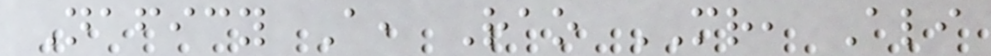Naficy A, Rao MR, Ali
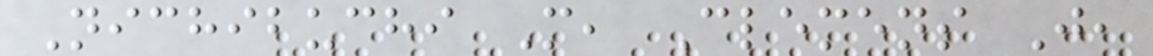Nichibuchi M, Clemens J,
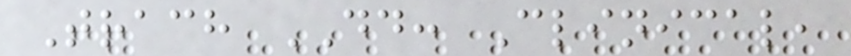Trach DD: Clinical,
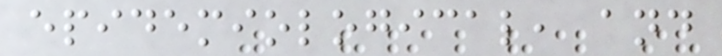epidemiological, and
